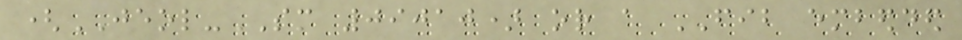(JEOL-SM 09010) or a FIB embedded
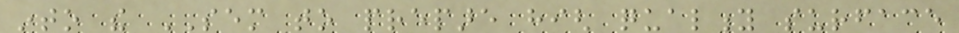into the SEM to prepare high quality surface
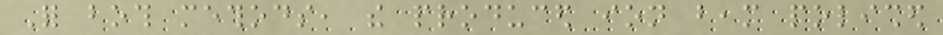For both methods, the produced ion beam polished
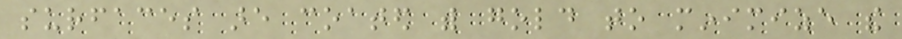surfaces are coated with gold to minimize the
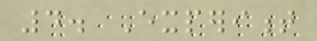4. Experiment
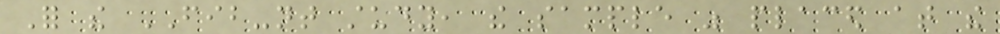For the FIB-nt study, the sample was placed at the
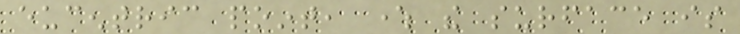eucentric point, where the surface is
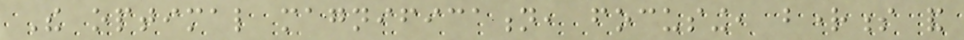The optimal magnification, focusing, brightness and
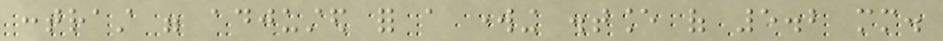contrast were adjusted for a working distance of 5.2 mm.
